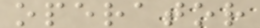operator
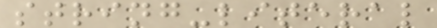string-literal
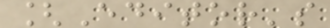[Editor's
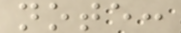note:
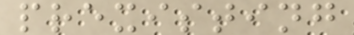prexisting
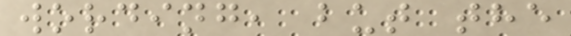wording, but the
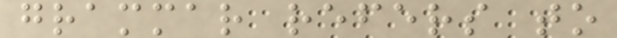grammar refers to
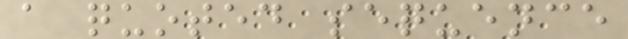a quoted sequence
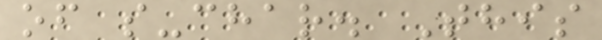of s-char. This
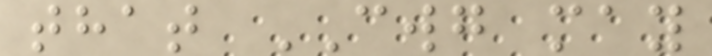that CWG may
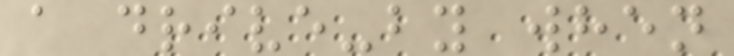a drive-by when
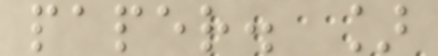paper. ]
